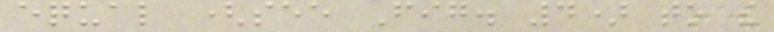equal (see Fig. 4) to the
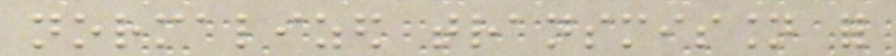normalized transmission for
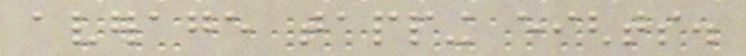average tapping eights.
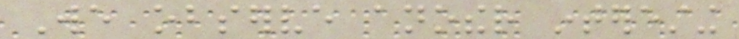We observe another interesting
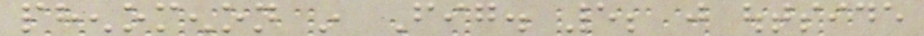phenomenon in Fig. 5; just outside
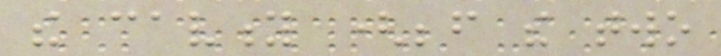the cavity (before the two
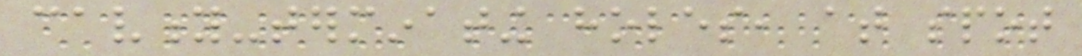cavity-terminating holes, at spot
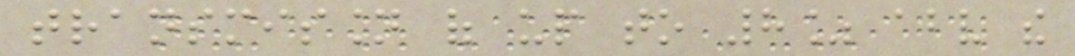transmission of up to 8% above the
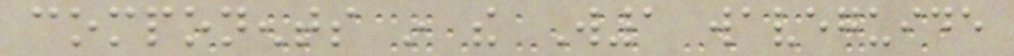components in the W1 waveguide
